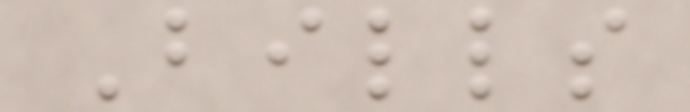Bills
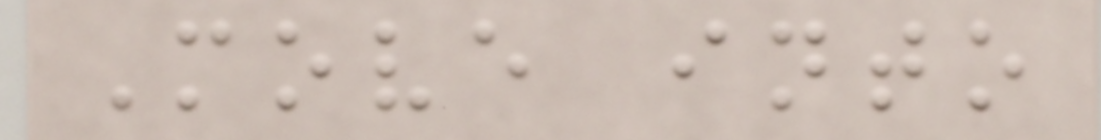Move into
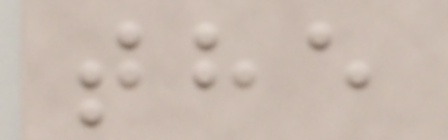the
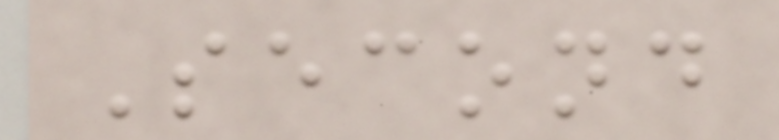Second
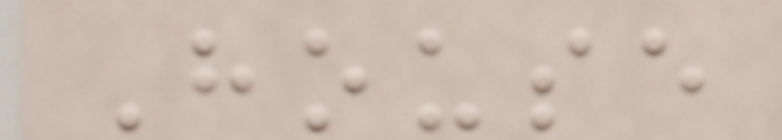House
